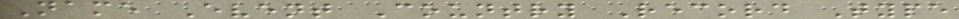Name Event Country Record Type
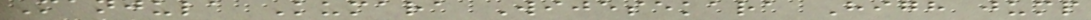Manjula Kumara Wijesekara High jump
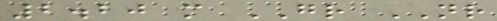2.20 m GR NR
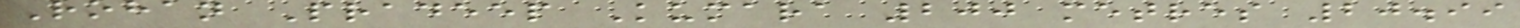Rohan Pradeep Kumara 200 metres 20.99
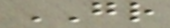GR
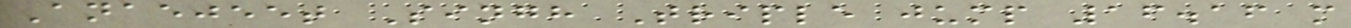Anaejeet Singh Triple jump 16.16 m
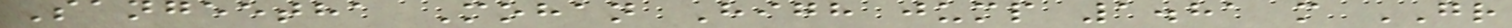Sangeetha Mohan High jump 1.81 m GR
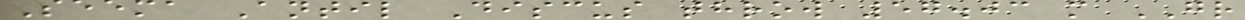Seema Antil Discus throw 57.03 m GR
